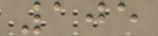105
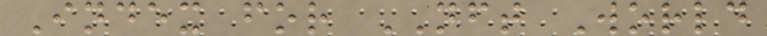Index for NFT World
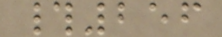#256
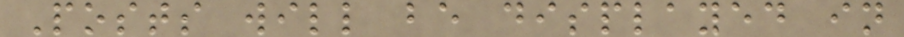Posts will be displayed in
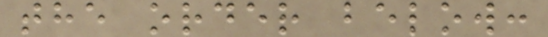the order below:
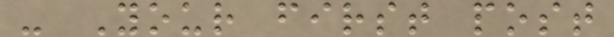- Your first post
